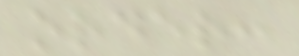order:
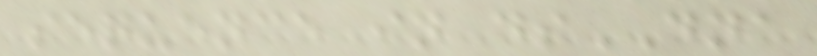sequence in dsDNA
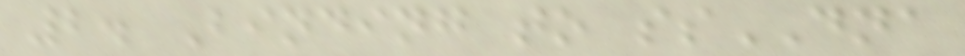2. Binding to ssDNA
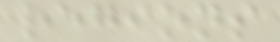regions
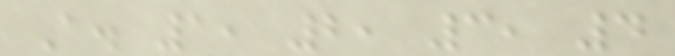A. 1, 2, 3, 4
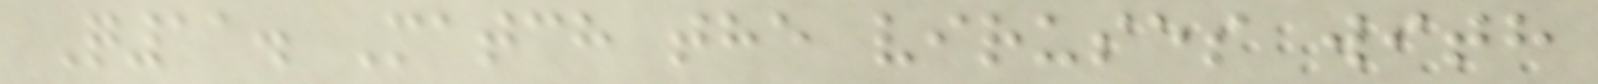Q11. Match the viruses with
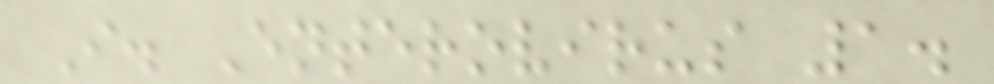I. Enterovirus 1.
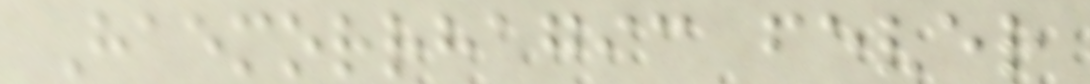Haemorrhagic fever
